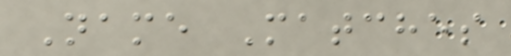Name Matches
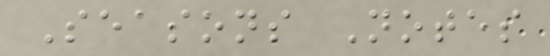Seasons Notes
